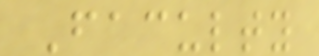Faculty
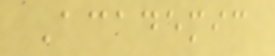Academic
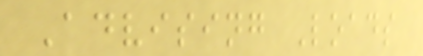Advising Loads
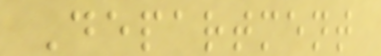Department
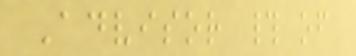Advisor # of
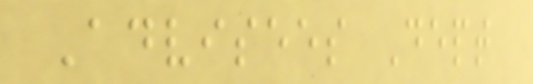Advisees Dept
